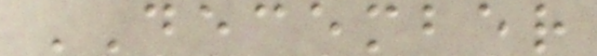DECEMBER
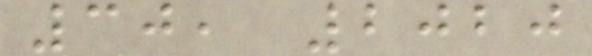30, 2020
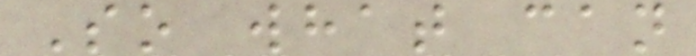So what can
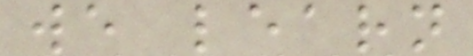we learn
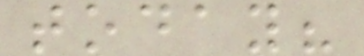today?
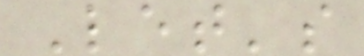Let's
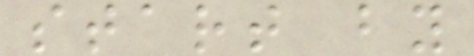start by
